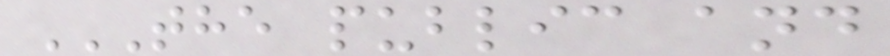THE PUBLIC AND
